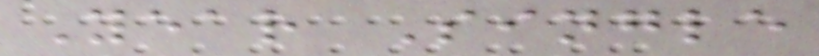Year Single
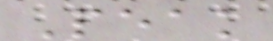Peak
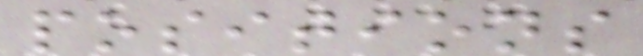positions
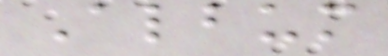Album
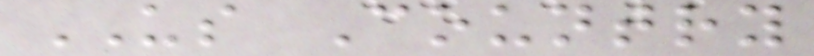US Country
